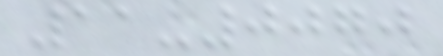11-0070
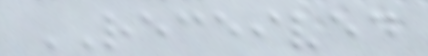RECEIVED
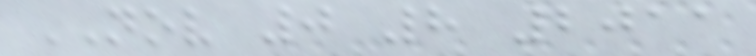NOV 0 8 2011
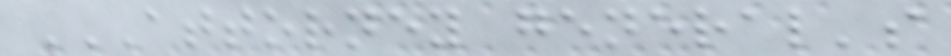ATTORNEY GENERAL'S
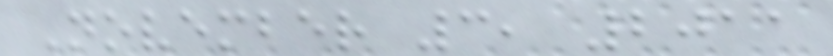November 3, 2011
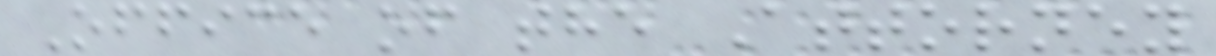Office of the Attorney
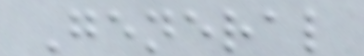General
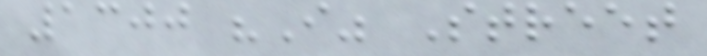1300 "I" Street
